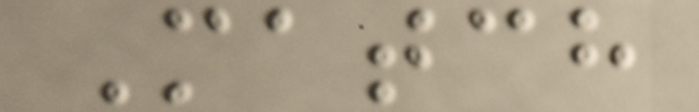Match
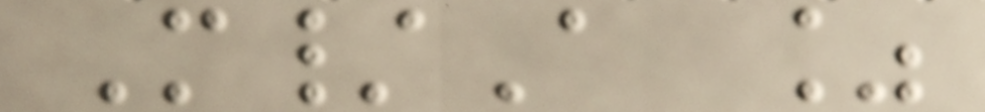M/A %
